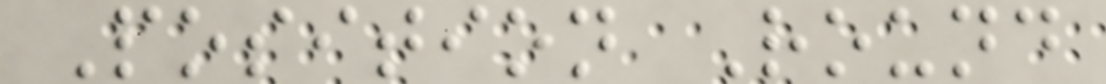Position Round
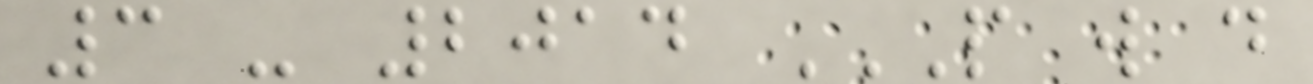3 - 2014 P W D
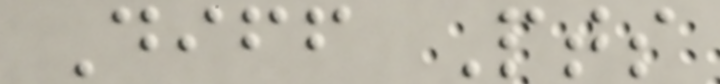Diff Pts
